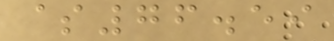$76.59
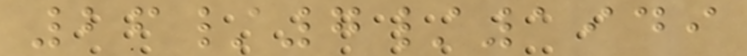26/7/1949
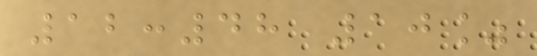12:48 10%
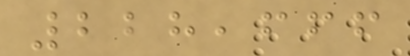228,666
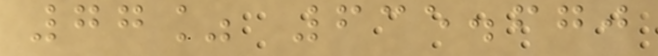77% 635.670
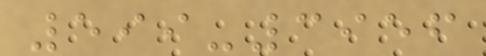599-3956
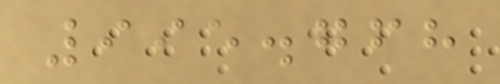995.768
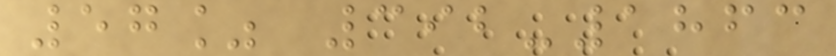57% 392-1863
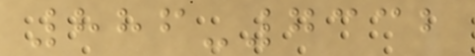886-7332
